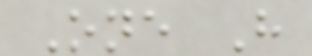One H
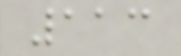113
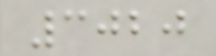3020
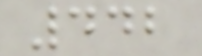442
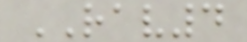RAV4
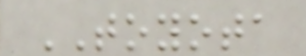TOYOTA
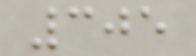305
